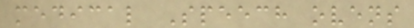medical Speech ovens
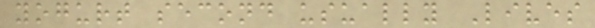yogurt second usually Lives
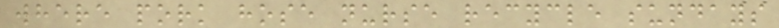where pork hose nurse recycle sundays
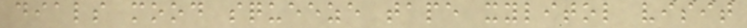dials mood squeeze tape xylitol visit
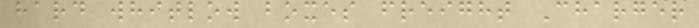hard whitlow boxes freight Charger
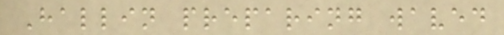Hallin preparing waved
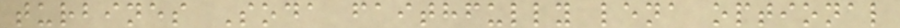turbines Soda faithfully lena optional
